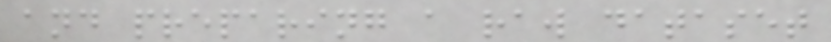and preparing a raw dataset
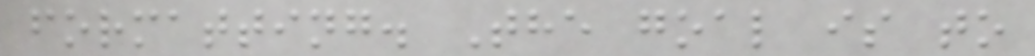formatting. The goal is to
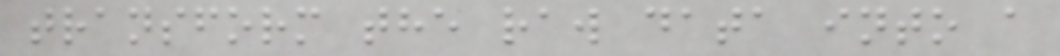transform the raw data into a
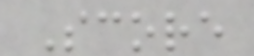Score
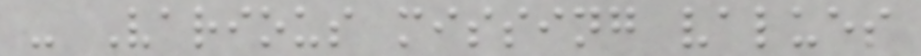- Various missing values
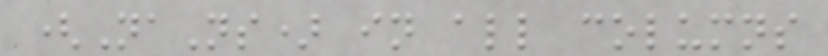(NaNs) in all columns
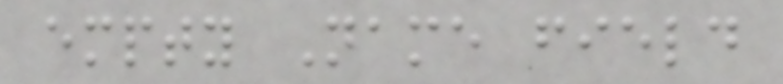empty Name field
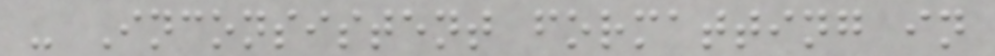- Inconsistent formatting in
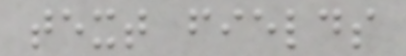text fields
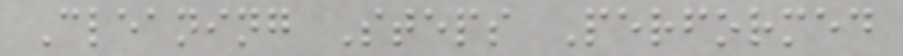Cleaning Steps Performed
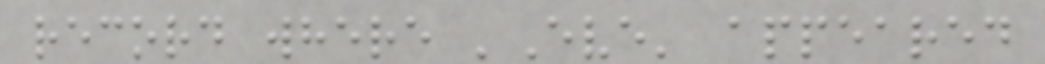record where 'Eve' appeared
